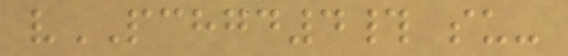vPCHGD4# su-
